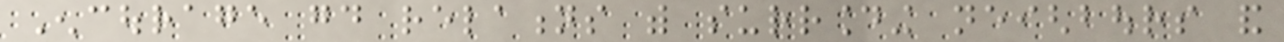Encourage good relations with surrounding neighbours and
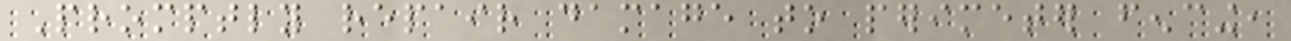Promptly repair damage to perimeter fencing,
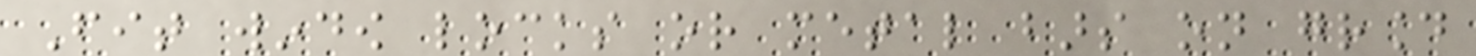Fit window locks or metal bars on ground
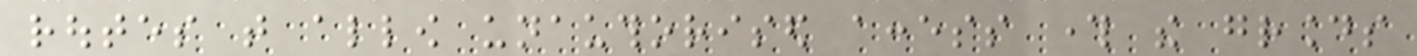routes that allow unauthorised access through the grounds
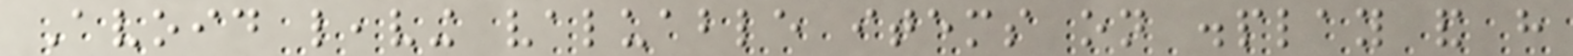Avoid leaving valuable items on display and have
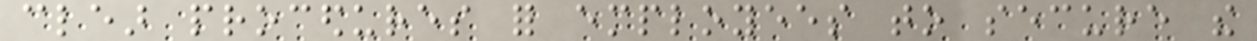clear procedures for employees to secure the
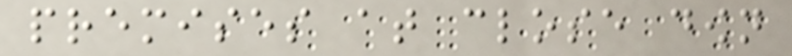premises at close down
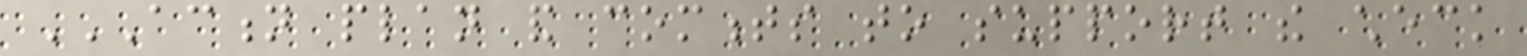ACTION PLAN AND COMMENTS TO SUPPORT THE CHECK
